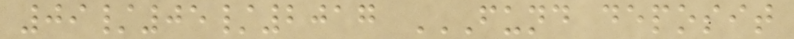09/05/2017 FUND DEPOSIT
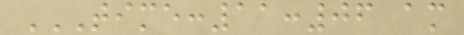TIME:11:06 AM
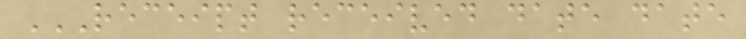RECEIPT RECEIVED DATE DATE
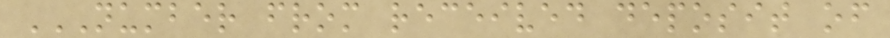NUMBER FROM RECEIVED DEPOSIT OF
